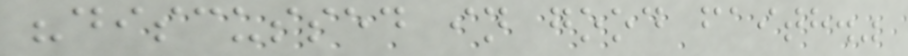"discussed in good faith."
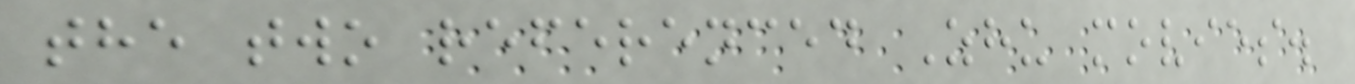the two referenced Zhu movies.
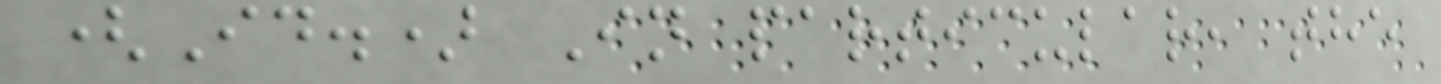(Id.) In particular, the
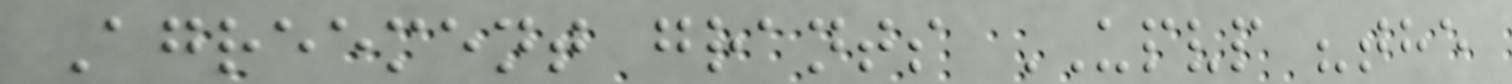Agreement grants UPVP "the
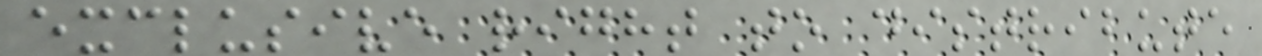exclusive right to distribute
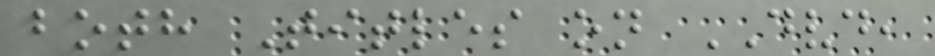both Titles on DVD,
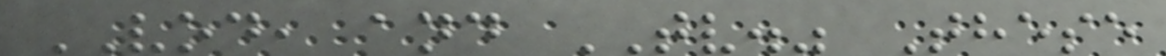VOD, and TV." These
